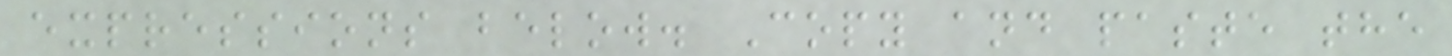expressions below. Copy and paste the
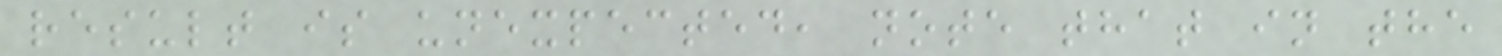result is unexpected, note that in the
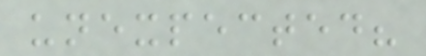unexpected?
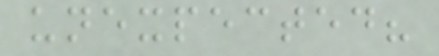unexpected?
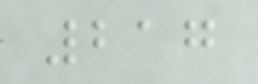217
